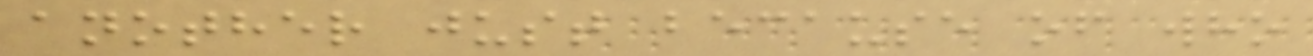another just because of who
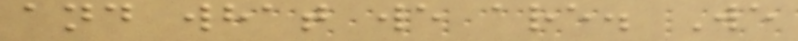and what we are. We
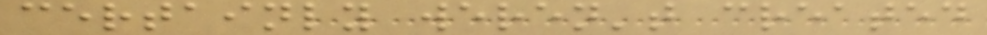certainly weren't created
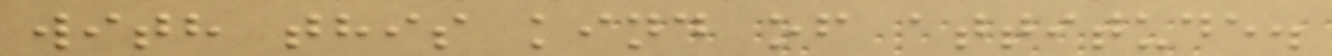with this kind of attitude.
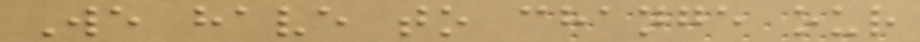We have to change our
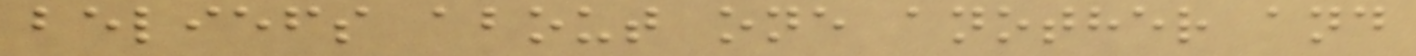beliefs about one another and
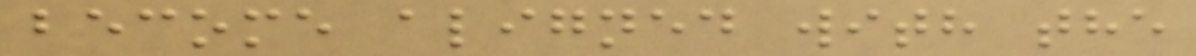become aligned with the
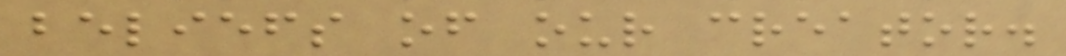beliefs of our creator.
